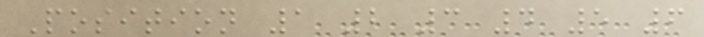Position 1 2 3 4 5 6
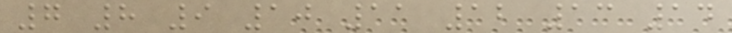7 8 9 10 11 12 13 14
